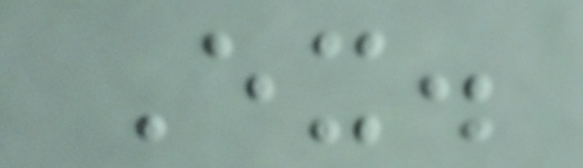Ex.
